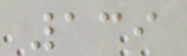139
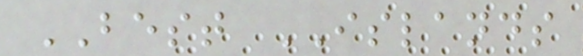BEST ISLANDS
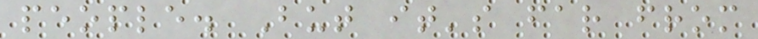people. But it's far from
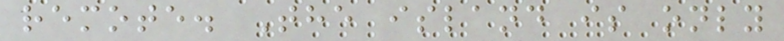remote. The island is only
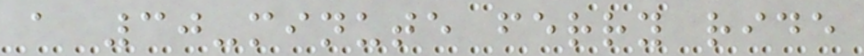a 30-minute ferry ride
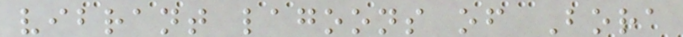vibrant lagoons of Bora
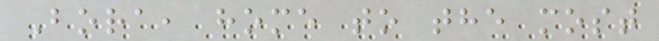Bora, home to the most
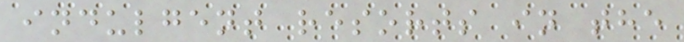indulgent resorts in the
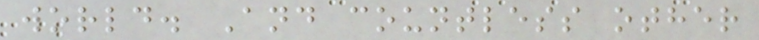world. And countless other
